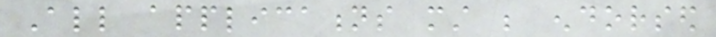All applications must be endorsed
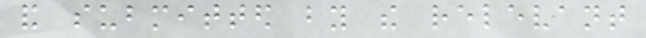and submitted by the relevant
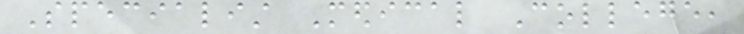Specialist Medical College,
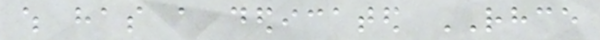which has a dedicated RHCE
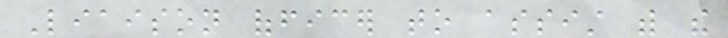Liaison officer to assist with the
